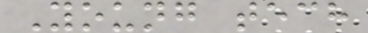Young tech
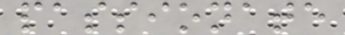passionate
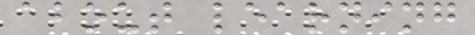about learning
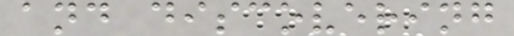and discovering
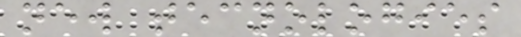new tecnologies
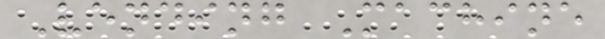Vending Machine
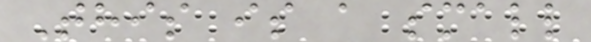This is a small
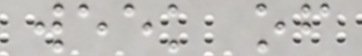week of
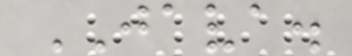JAVA.
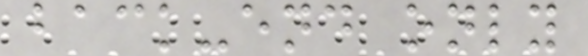back-end only
